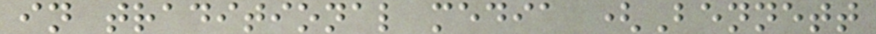in traditional media (Bennett
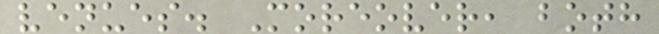venues. Moreover, both
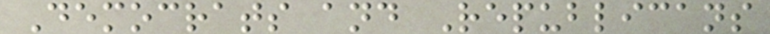Democrats and Republicans
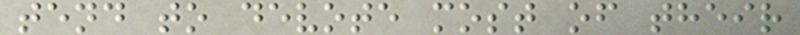tend to devote most of their
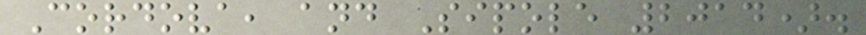Cordova, and Sipole 2014).
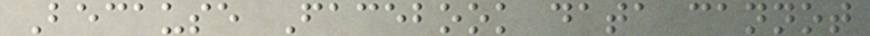Because Facebook data cannot
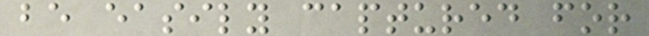be easily captured for
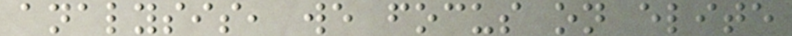analysis, we focus on elite
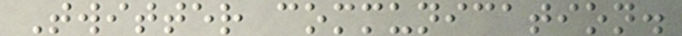Twitter communication.
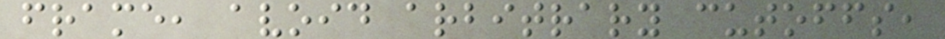frame, avoid arbitrary cutoffs,
